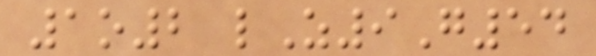1o2 lZ9G54
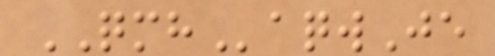QMHaqwJe
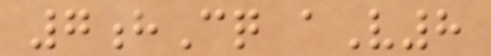7hCq aV8
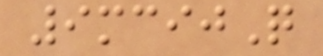9mcijQ
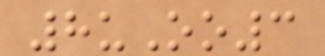8uOo3
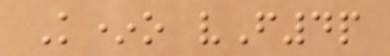K*o vF4p
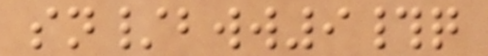sn/bww9#q
